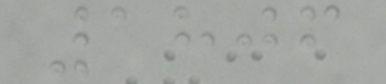1806
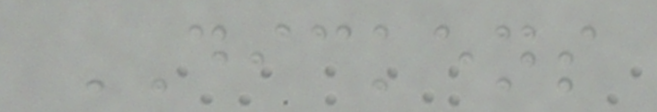DICKENS
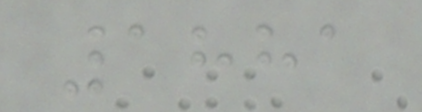1881
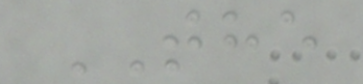THE
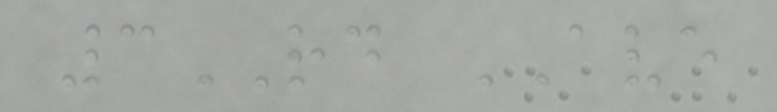3RD AVE
